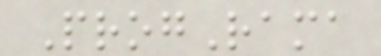ProgRama
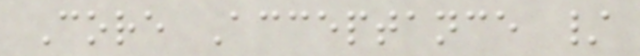Core Acceptance /
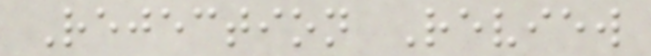Rejection Review
